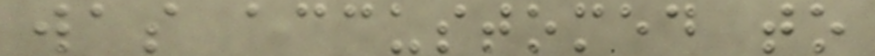was accustomed to
